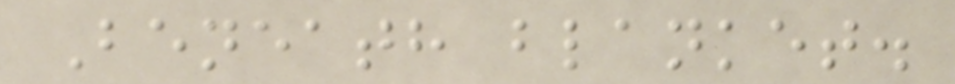Beneath blanket.
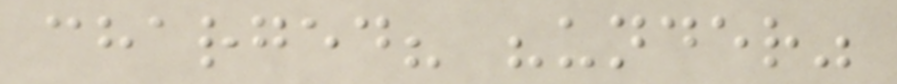charged? "under"
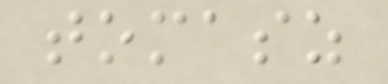tomasz
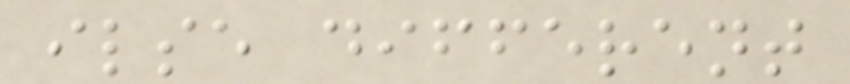ilse different
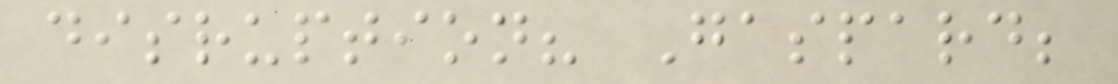disruption? Gaspard;
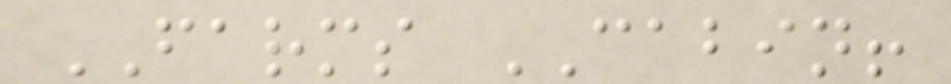FARMS CABIN!
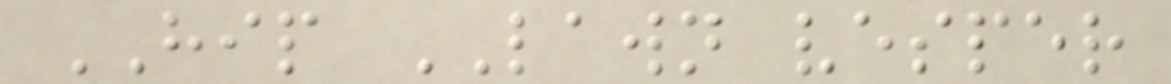HIP LAWN vesper
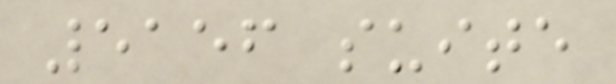5156 suite
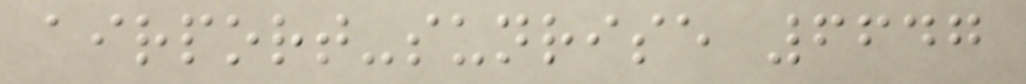airport-sunrise 6647
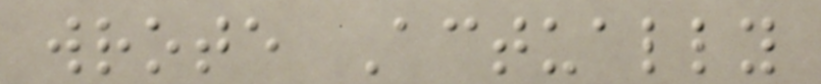wrote Actually
